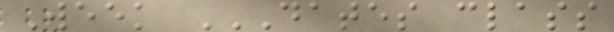Week DATES CLASS
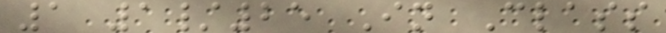1 1/25 In Class
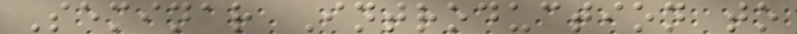Seminar Introduction to
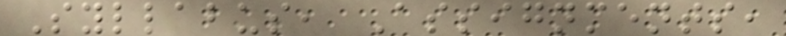Syllabus, Assignments,
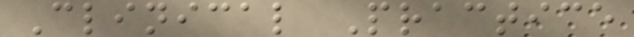Clinical Practice
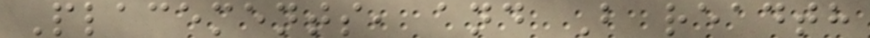Placements, and B readth
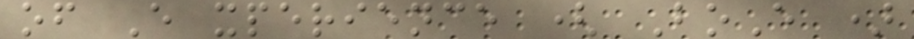of E xperience ( BoE )
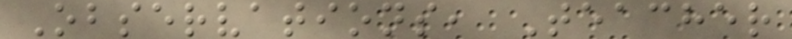Observations, Teacher
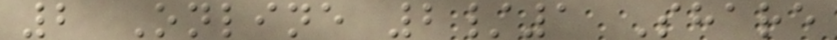2 Online 2/1 Share
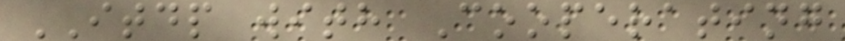ITDP with Cooperating
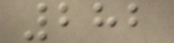282
